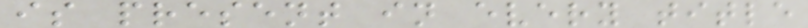is present in every title
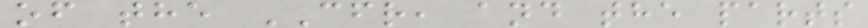of the CFR, and the parts
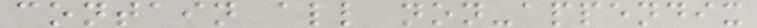contain all non-appendix
